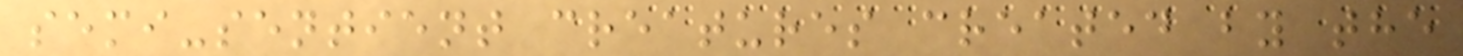semi-sentient creatures created by the
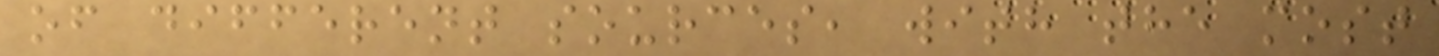of different sources, with the most
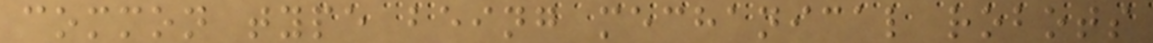common type being mechanical robots
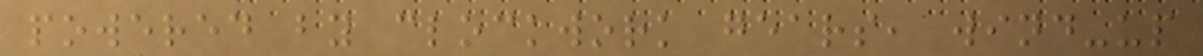powered by clockwork gears, wind-up
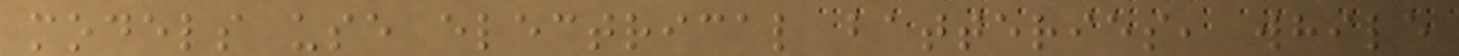models use electrical batteries, while
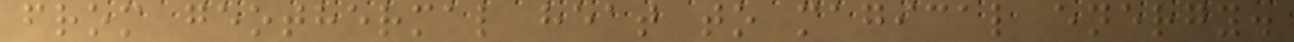from geothermal heat to magical energy.
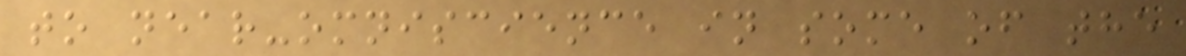to near-omniscience in some of the
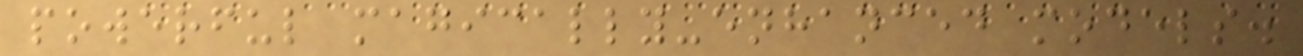powerful magically-enhanced models.
